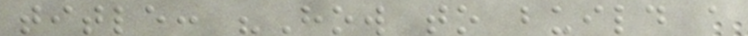title: "How to build a
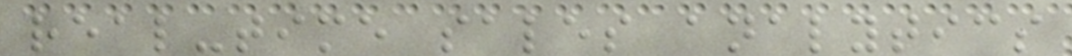real-time sales analytics
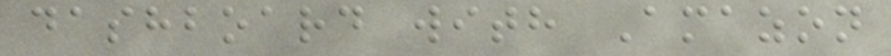dashboard with Amazon
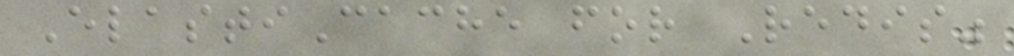ElastiCache for Redis"
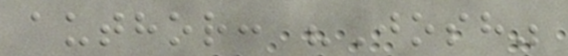author: "Josh"
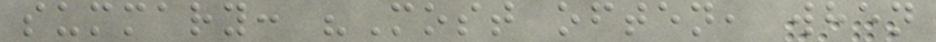summary: "Most often, when
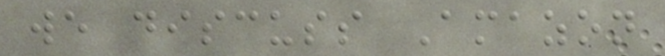we discuss Amazon
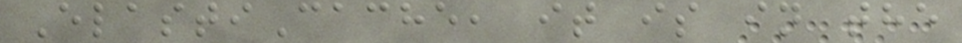ElastiCache, it is in the
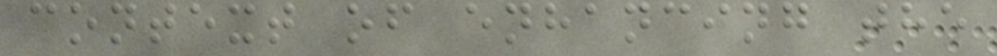context of enhancing the
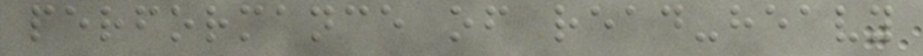performance of read-heavy
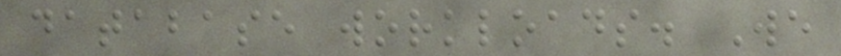database workloads. We
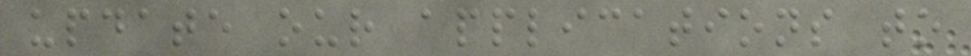update our applications to
